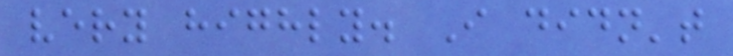very highly. I didn't
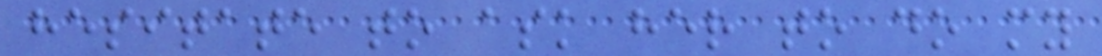hesitate to ask her to do my
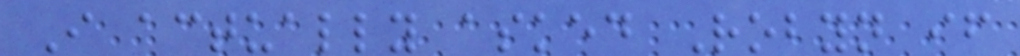I actually asked Robyn if
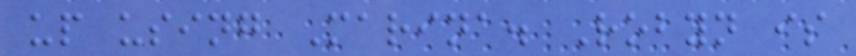up using Marina. Robyn is
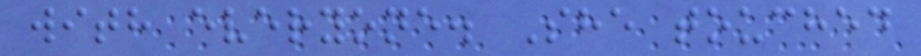with everyone. She touched
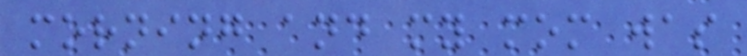morning and my mom was
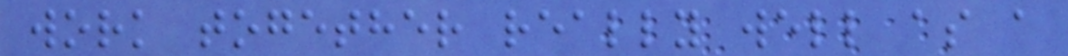work together really well as a
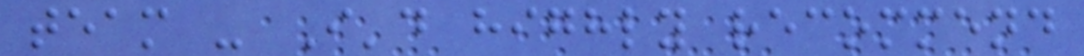team - I'd highly recommend
